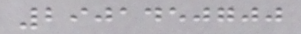2901450700
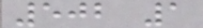502 1
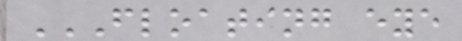FLOATING EYE
